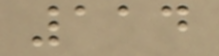114
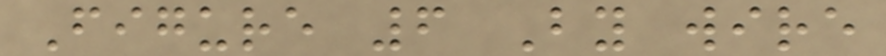Figure 6 By wire
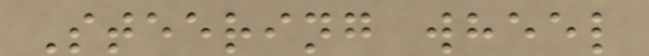Steering wheel
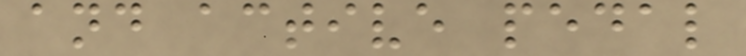and active pedal
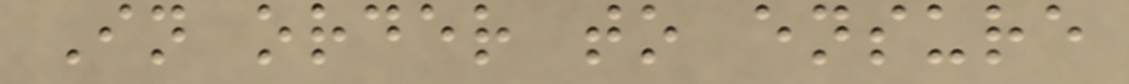In order to ensure
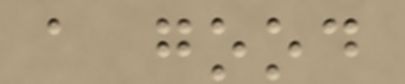a good
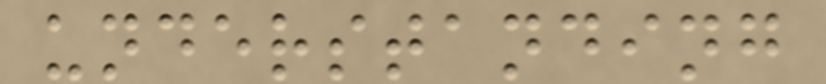understanding
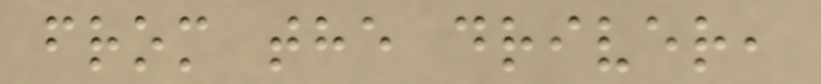from the driver,
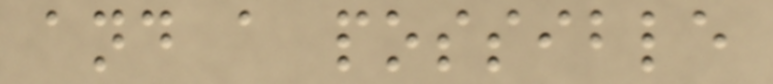and a possible
